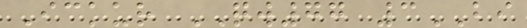Ickur QW77 3BI
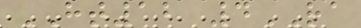HT12 4RA
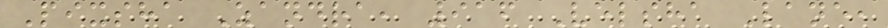Pixsha Zandra, 916 Velsha Lane,
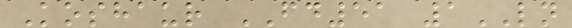Koshaur FD51 1LN
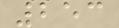253
